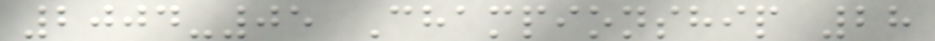2004-05 Championship 28
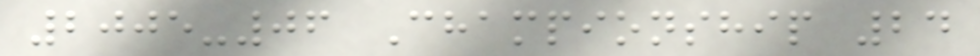2005-06 Championship 24
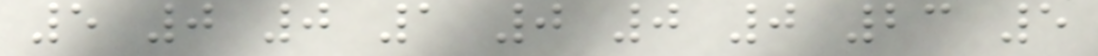5 0 0 1 0 0 0 23 5
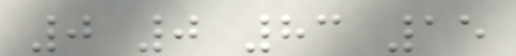0 0 83 15
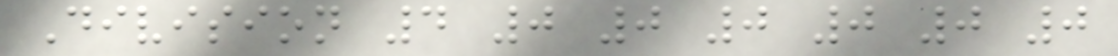Division 4 0 0 0 0 0 0
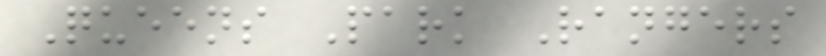Queens Park Rangers
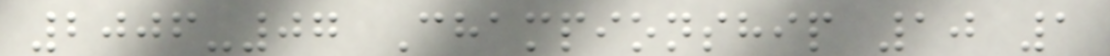2006-07 Championship 10 1
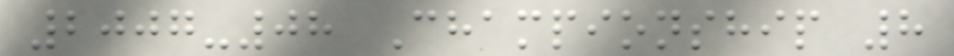2007-08 Championship 8
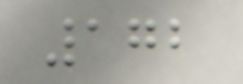172
